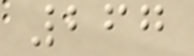267
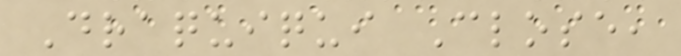Draquiqui Close,
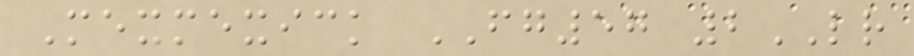Mexmexick FG57 2LR
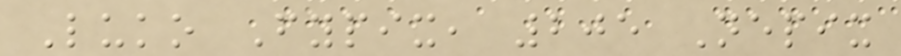Luko Fypix, 205 Nepix
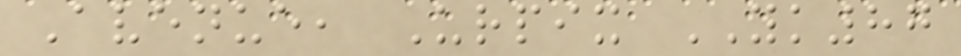Avenue, Urpix YK87
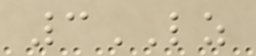3LZ
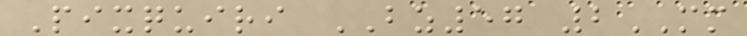Pixquiri BZ57 2MM
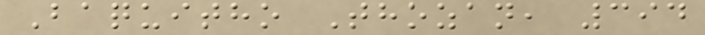Baquitho Thozan, 394
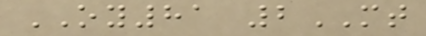OY81 2MT
